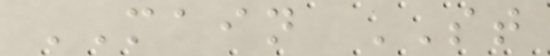MAIN ST
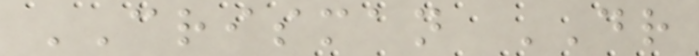CRISMAN DR
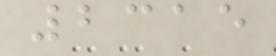2315
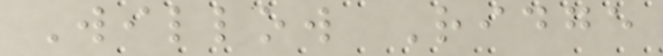Willow Ridge
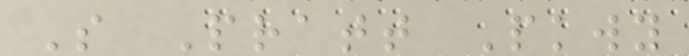S Pratt Pkwy
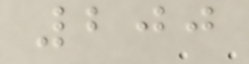200
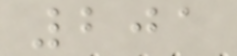201
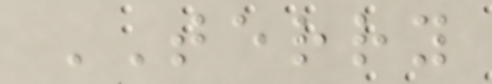TERRY
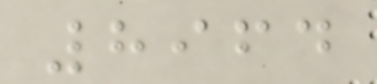8964
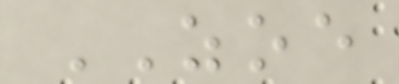ZOE
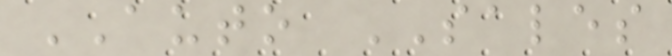AUTO SALES
